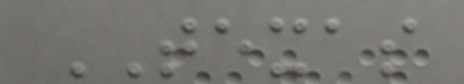TEXAS
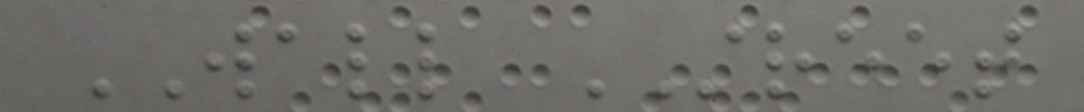WALL STREET
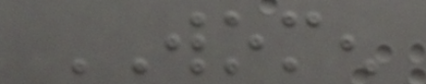WOMEN
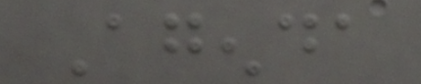Agenda
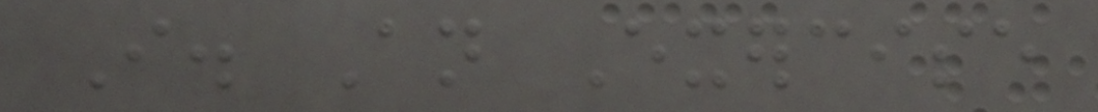I. An Exercise
